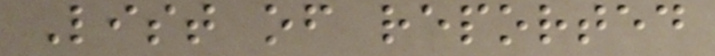List of reported
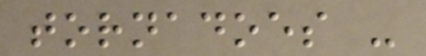tornadoes -
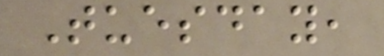Tuesday,
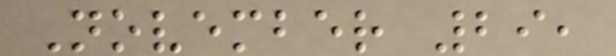November 29,
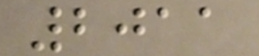2011
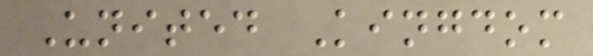United Kingdom
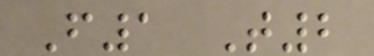F1 T2
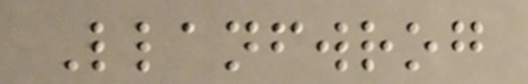Llanfwrog
